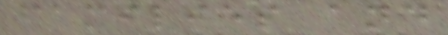families and
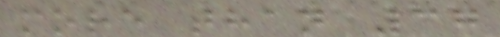more than 37
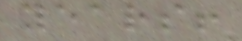years!
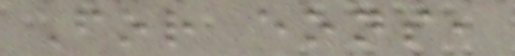For eons,
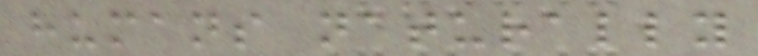humans naturally
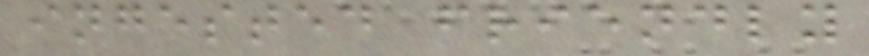ingested friendly
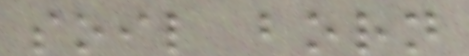soil born
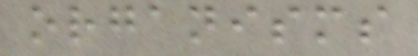organisms
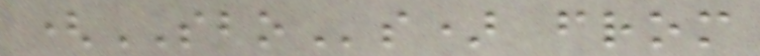(SBOs) from
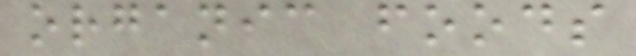organic foods
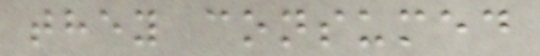they consumed
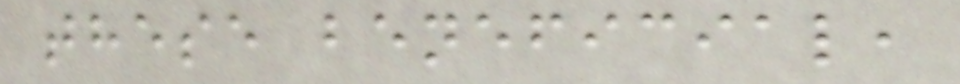these beneficial,
